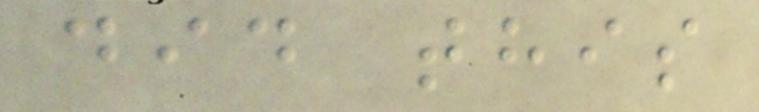did this
